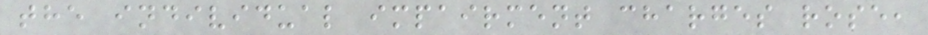the individual impairment charges rose,
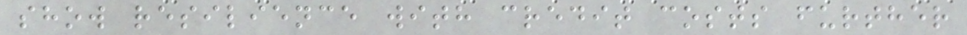show resilience with credit costs further
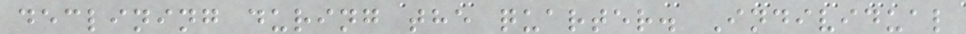declining during the quarter. Individual
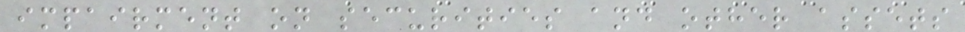impairment on securities and other assets
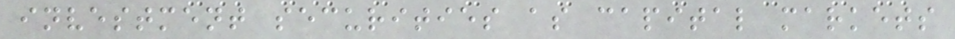investment securities as capital markets
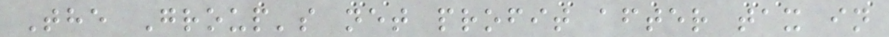The Group's net profit after tax in
